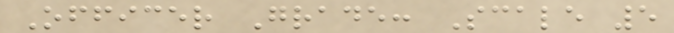Officer Grade: Scale 5
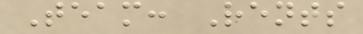Team: Rents
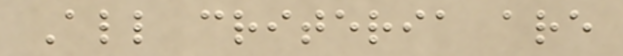All criteria are
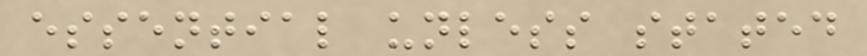essential unless stated
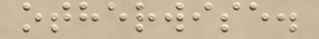otherwise.
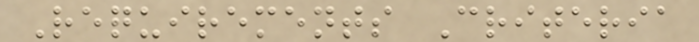Requirements Criteria
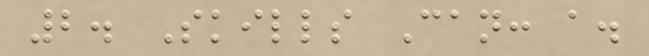2. Skills Can: a.
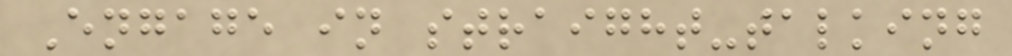Engage in straight-talking
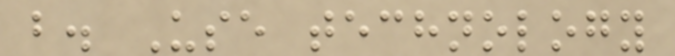b. Use technology
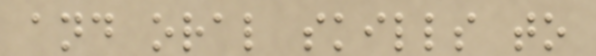and oral skills to
